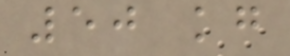50 kg
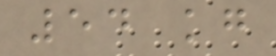54 kg
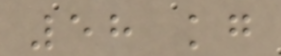58 kg
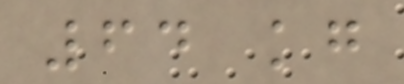64 kg
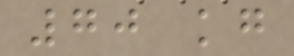70 kg
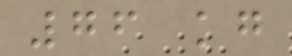76 kg
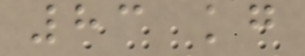83 kg
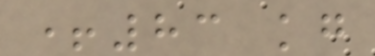+83 kg
